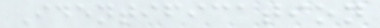Identification
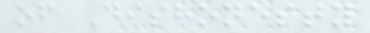of Dishonesty
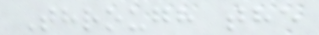Through the
